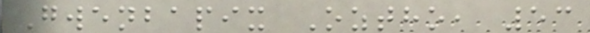Gwenbapix Oztho, 53
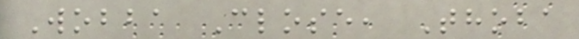Wobba Close, Thoba
